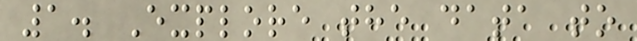1. Explore the data to
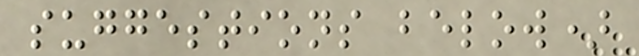suggestions below)
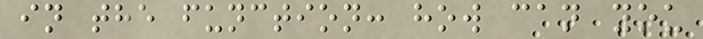in the function: how can you
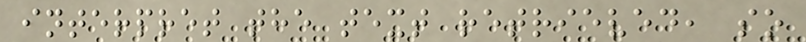interpret the text retrieved, so
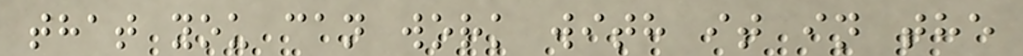that you can work with it in the
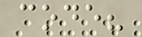code?
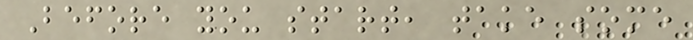Before you start, take some
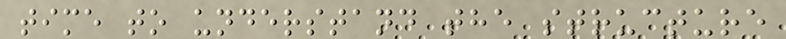time to understand the structure
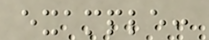example:
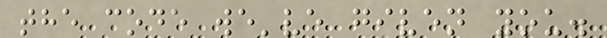the code we've given you.
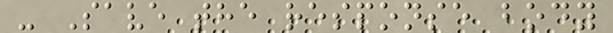- Save the response body
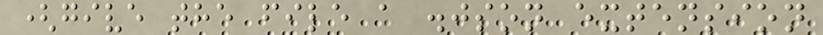(give the file a .json extension
